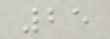25
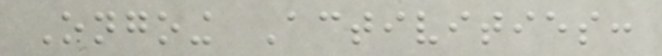Ongoing Activities:
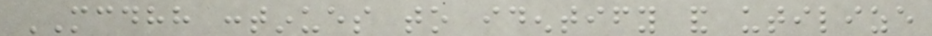MCDHH continues to identify and utilize
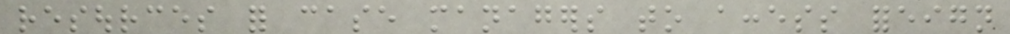resources for case managers to access foreign
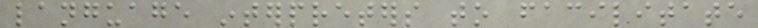language interpreters to facilitate
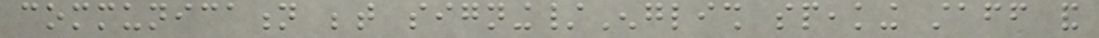communication between signing/English speaking staff and
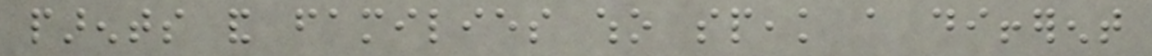parents and families who speak a different
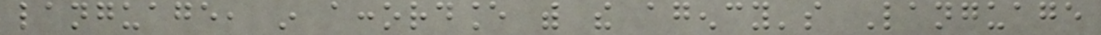language, in accordance with the agency's Language
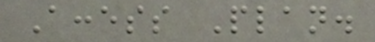Access Plan.
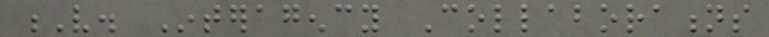V. Interagency Collaborations
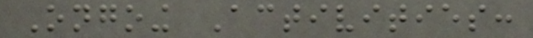Ongoing Activities:
